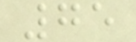75
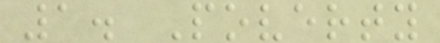1. Poverty
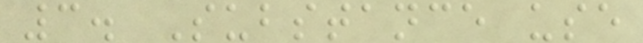3. Substance use
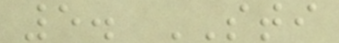5. STI
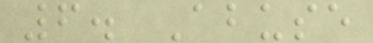6. Abuse
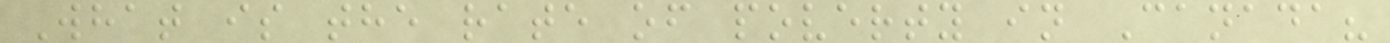What is the rate of poverty in Canada?
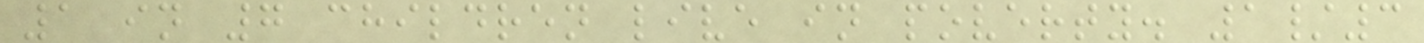1 in 7 children live in poverty. 1/3
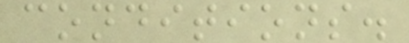conditions.
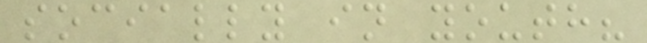socially in youth?
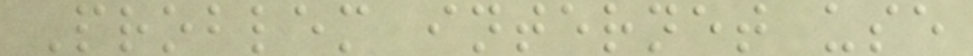Problem internet use
